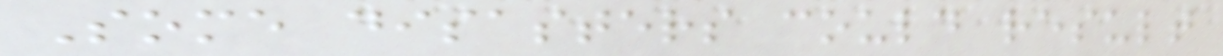Some disasters could result
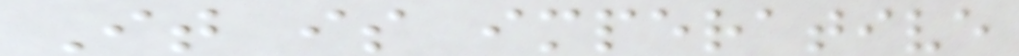It is imperative
